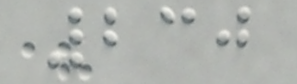230
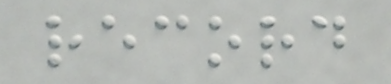record
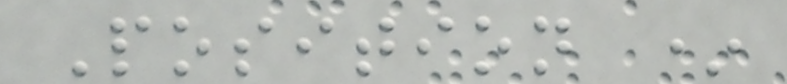Position *
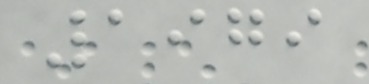1979
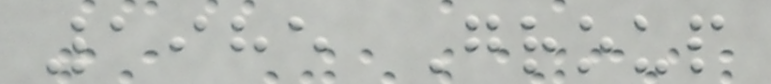1985 Group
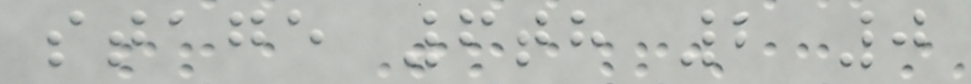stage 6th 2 0
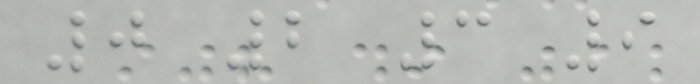0 2 3 9
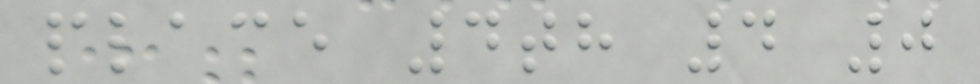place 4th 4 0
